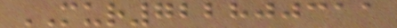MUR722800311
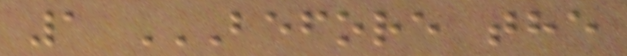1 BEFORE THE
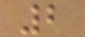2
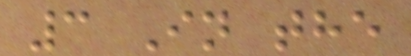3 In the
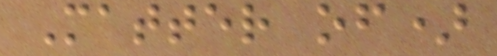Matter of)
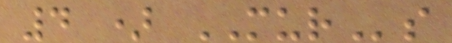4 ) MURs
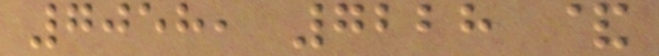7058, 7228 &
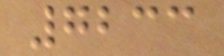7233
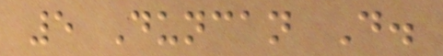5 Duncan D.
